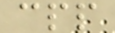cpp
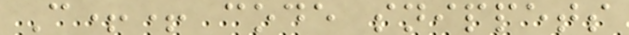C++ code snippets
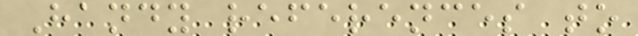Handy references to
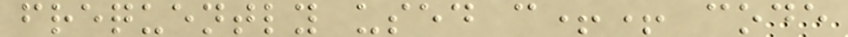frequently used c++ code
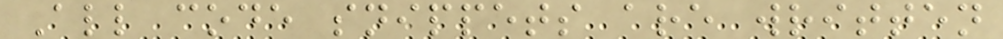All code snippets are written
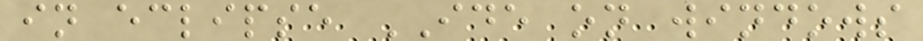in eclipse IDE on windows
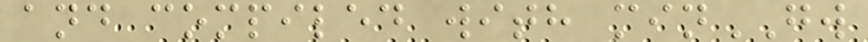and compiled with minGW
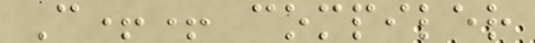C++ compiler
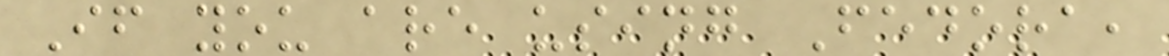If you are using Fedora,
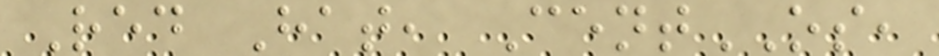Red Hat, CentOS,
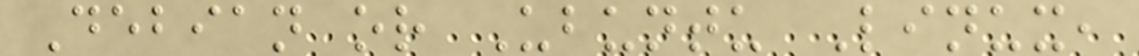Debian or Ubuntu Linux,
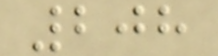208
